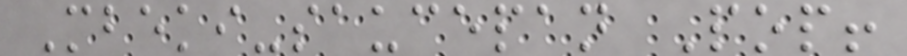Mbeki-saucepan Pop!
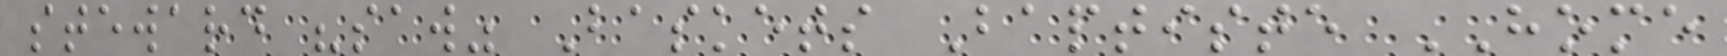steward "saw" Baskets Baptiste HOME
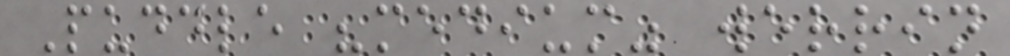Puddle "medium" werrin
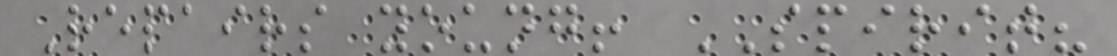Repairs young! SPIRIT?
